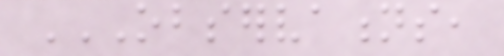OBSERVATIONS,
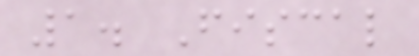1. Fiscal
